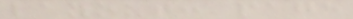layout: page
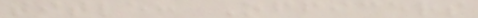title: Officers
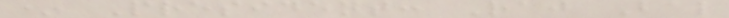* President: Raj Bal
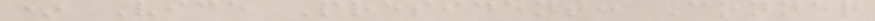* Vice President: Conner
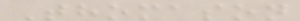Thomason
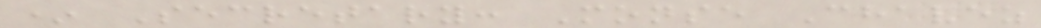* Secretary: Monse Chavez
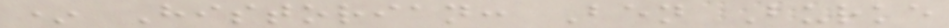* Historian: Ben Burke
